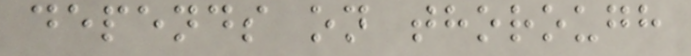depends on thorough
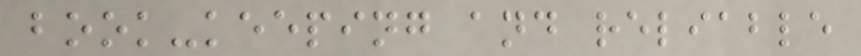book-keeping and reliable
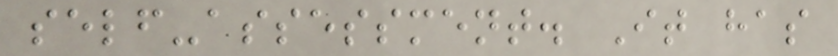self-assessment. It has
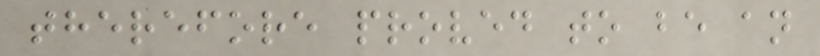therefore proved to be an
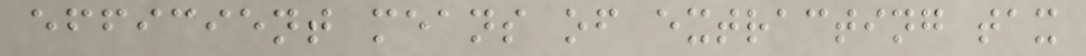efficient means of extracting tax
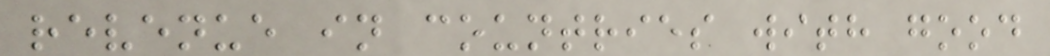revenue in countries with good
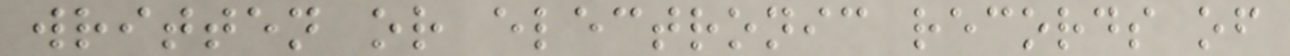written or electronic records of
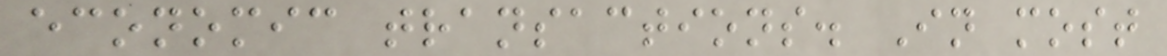economic transactions. In most
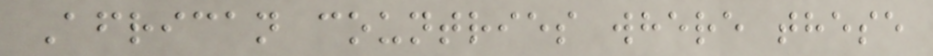African countries where these
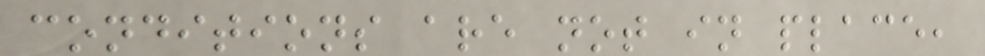conditions are not in place,
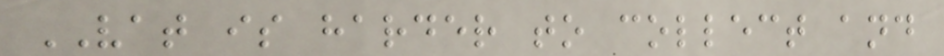VAT is harder to collect and
